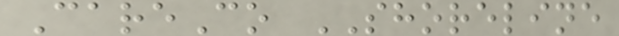CareCo SHORELINE
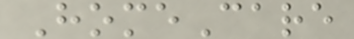HomeCare
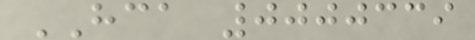HCA 0000339
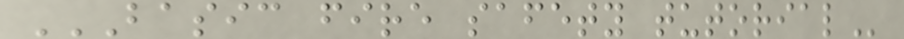BASIC FIRE SAFETY TUTORIAL
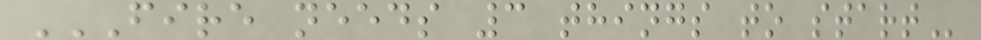FIRE NEEDS 3 THINGS TO START
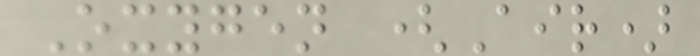Oxygen (Air)
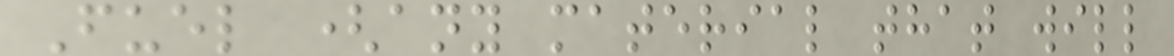Fuel (any material that will
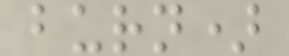burn)
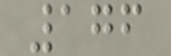176
